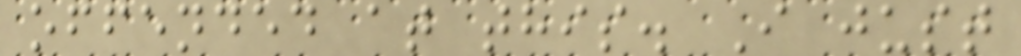offended at this. I just
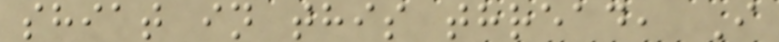shiat in this thread, I
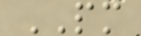PM
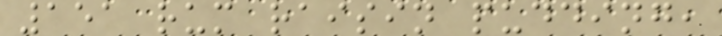151 rum raisin pudding,
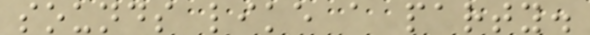sounds like a party.
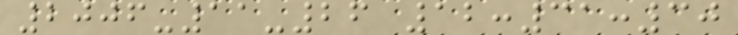2006-11-26 12:31:30
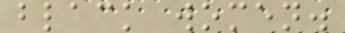black women.
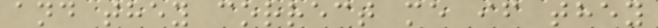and they correct me if they
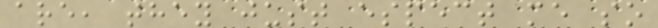are, they just espect me so
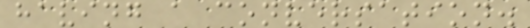having a conversation.
